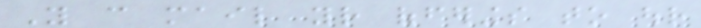You can mail your offerings to our
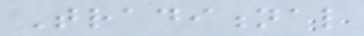Traditional
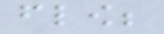flow;
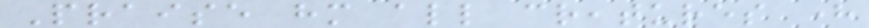Praise him all creatures here
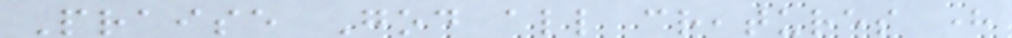Praise God all creatures here
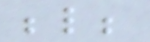below;
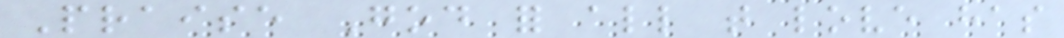Praise God for all that love has
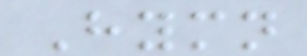Hymn
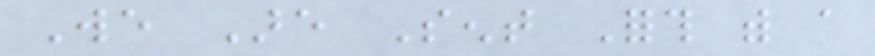We Are Sent Forth with a
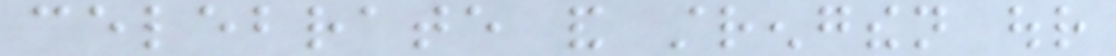celebrate and strengthen our
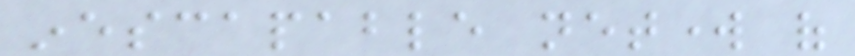inescapable network of
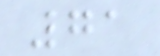71
